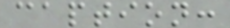caption:
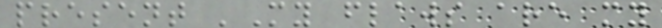present 'My flaws are my
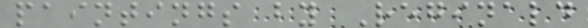paintings by Reginald
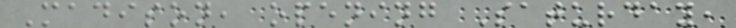Madison, opening Saturday,
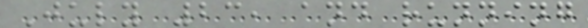July 23, and running
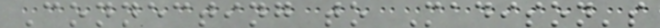Connecting to Madison's
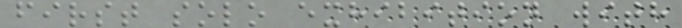first solo exhibition with
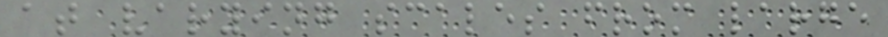at varying scales from large
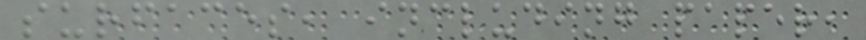surfaces, including paper,
